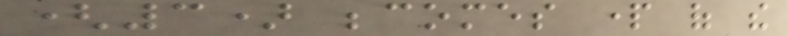(3) becomes part of the
